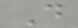D
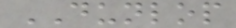DUNLOP
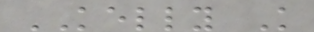KELLY K
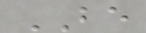BE
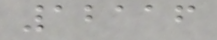12116
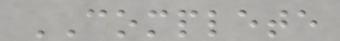COMPLETE
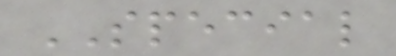SPECIAL
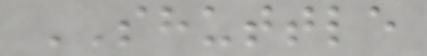SHUTTLE
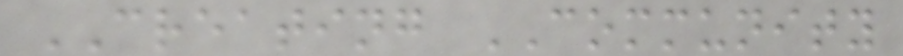CREATING COMMUNITY
